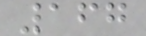167
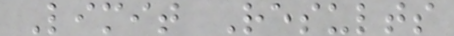Limit Results
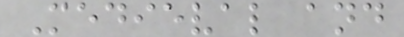Medieval and
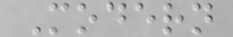Modern
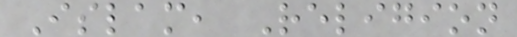Islam, Religion
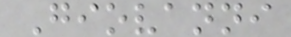Giovanni
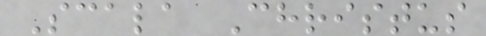Scala Christus
